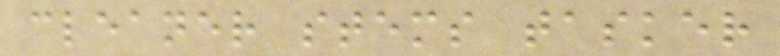cleaner stems tasker
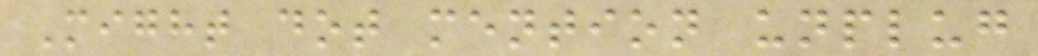Might dot mention unplug
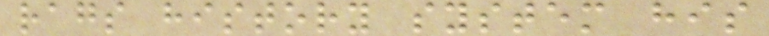rags history system his
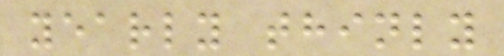yearly thinly
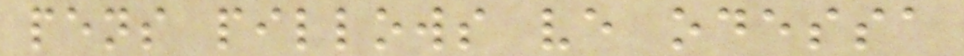pens pillows ve odessa
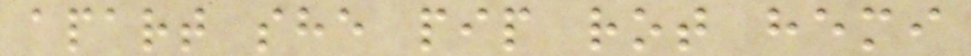apart she pip rot hemi
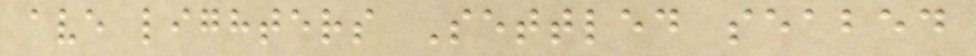ave lighters Settled seabed
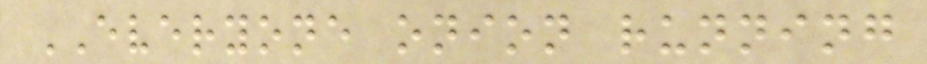EVERYONE onion running
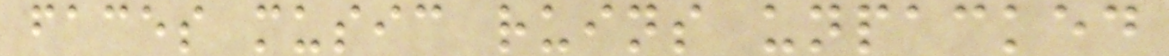faces music ruins unpacked
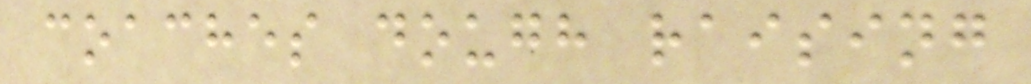coaches dough raising
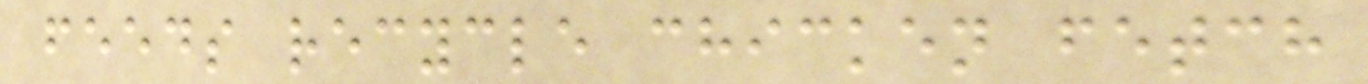feeds recycle chicken fetch
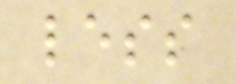less
